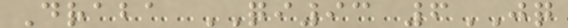Draba QI93 6JQ
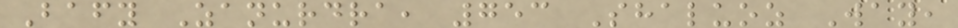Bafy Zanurdra, 753 Shaluoz Way,
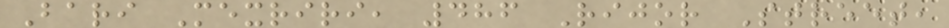Bari Mexriri, 486 Rijor Street,
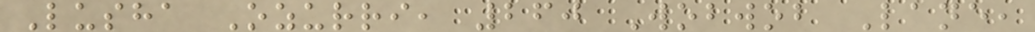Lusha Ozurri, 260 Wobwob Lane,
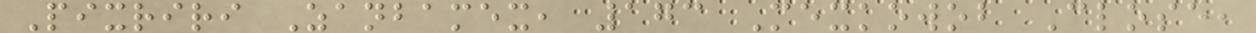Pixriri Zanbamex, 173 Mexkowob Close,
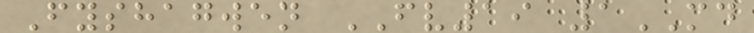Fyshagwen FV19 1MD
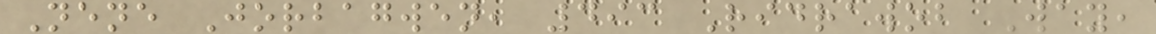Nene Jorbagwen, 493 Ridrawob Way,
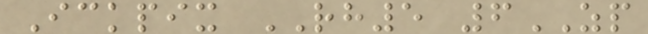Ickpix RH5 6ZP
